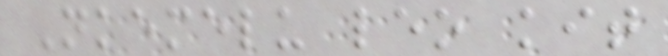Nkemelu leo kit
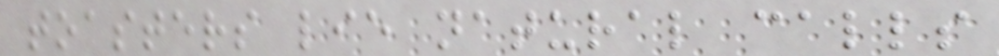toasters lie natural calls
